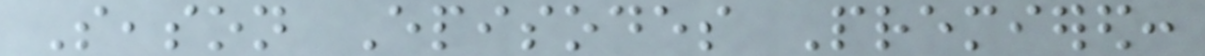Season Episodes Premiered:
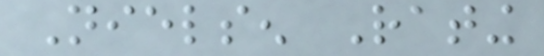Nielsen Rating
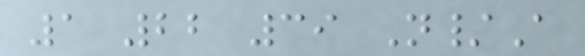1 22 39 N/A
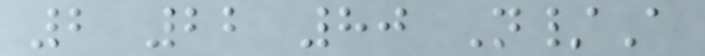2 22 80 N/A
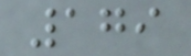179
